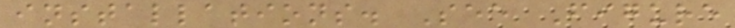installations. See Figure
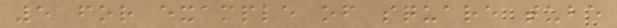5 for example of square tube
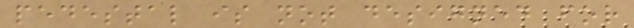pedestal is not designed for
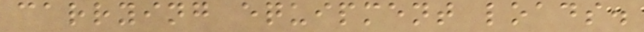carrying equipment loads.
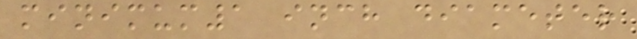minimum1 inch diameter
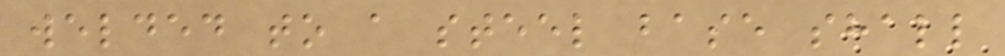welded to a steel base shall
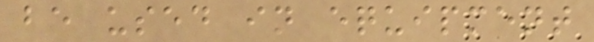be used in equipment
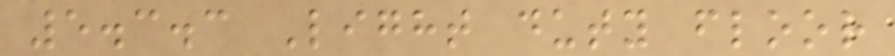5.3.3 Light duty floor
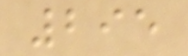295
